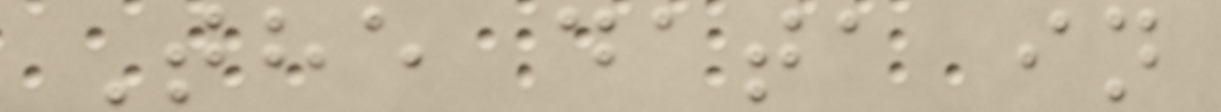The data in
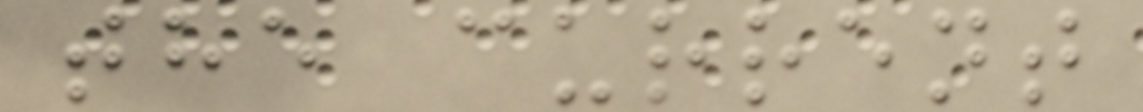the current
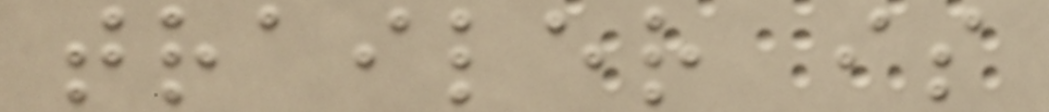trailer is
